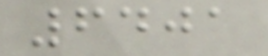6401
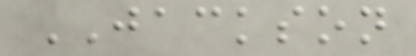JACKSON
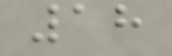18
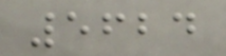5624
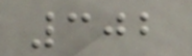302
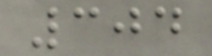304
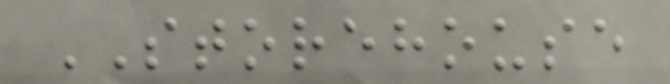STOREHOUSE
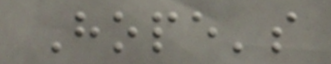Hope's
